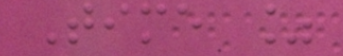Time %
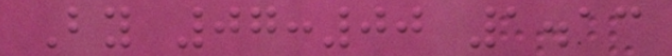By 07:00 1.13
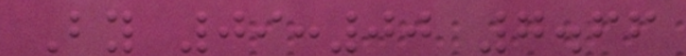By 09:00 7.66
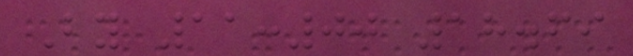By 11:00 18.69
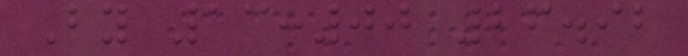By 13:00 26.92
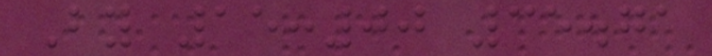By 15:00 35.71
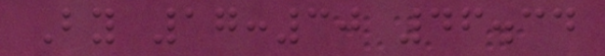By 17:30 46.34
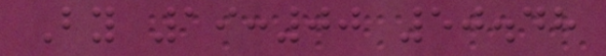By 19:00 50.48
